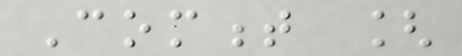Comment [
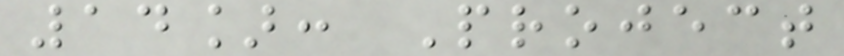14]: Project
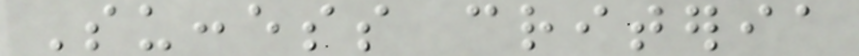Success criteria
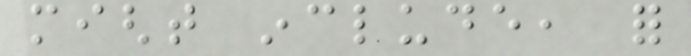might include, for
